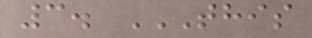3. THIS
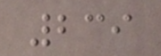239
